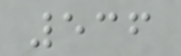536
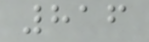816
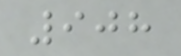908
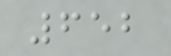652
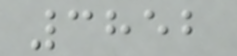3852
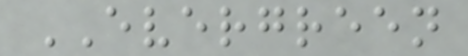EVERGREEN
